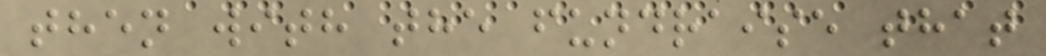then with the fundraise that
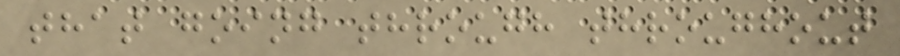that going through throughout
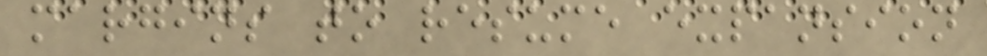margins to resume expansion
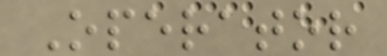Operator
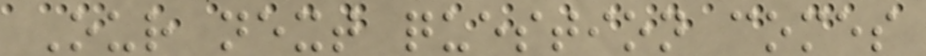Our next question comes
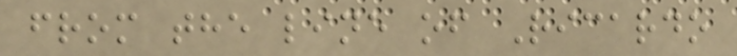from the line of Ricardo
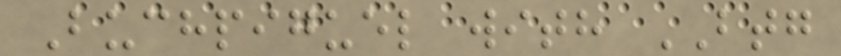Buchpiguel with BTG
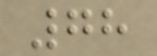78
